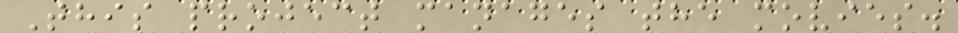This project manages the movies.
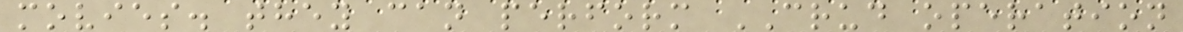movies. they can perform CRUD operation
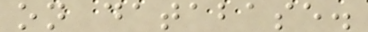on database.
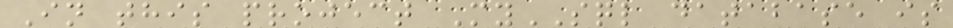In this project MySQL database is
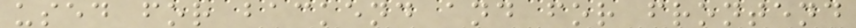used for backend and for frontend
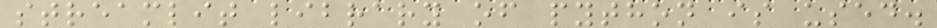streamlit library of python is used.
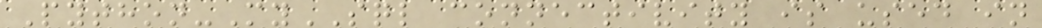Python-MySQL connectivity is used in
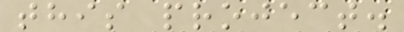this project.
